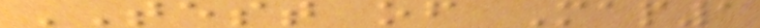TEST of Map1
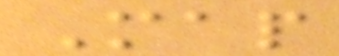Map
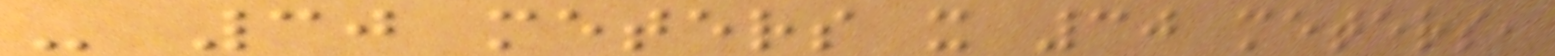- 30 meters x 30 meters,
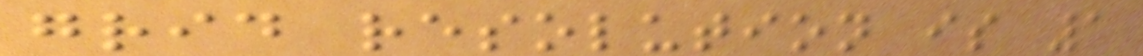grid resolution is 1
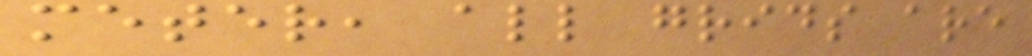meter, all grids are
